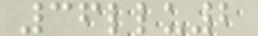36llu2
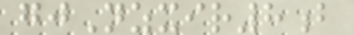gjNzxir8b
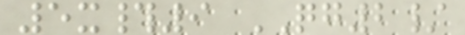5x#9 QG2/
